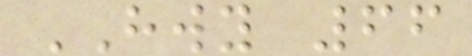HWY 66
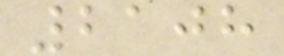2108
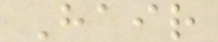Hair
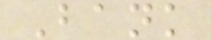Bank
